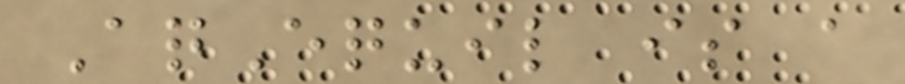AqEquil is a
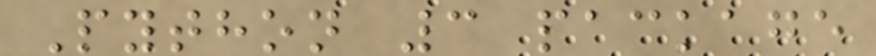Python 3 package
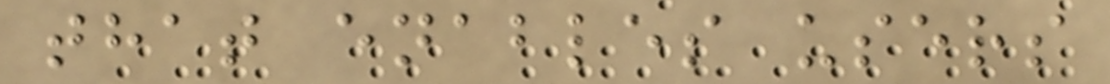that enables users
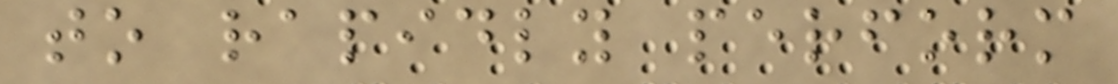to rapidly perform
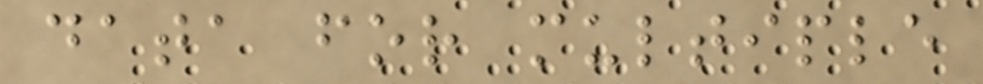data for multiple
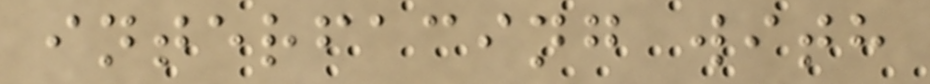interfacing with
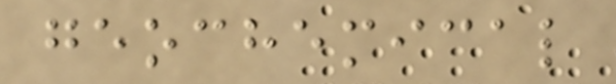geochemical
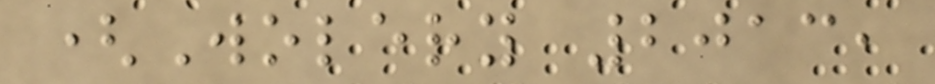(Wolery 2013,
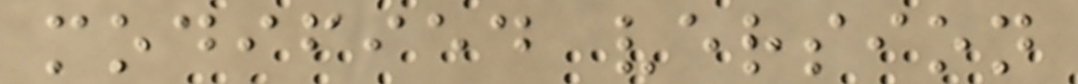modified version
